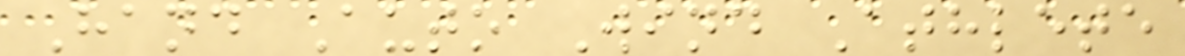Hand Auto Wind Athlete
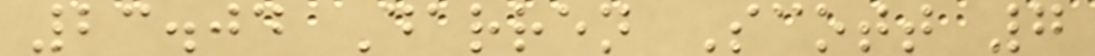23.04 Darren Scott 7
